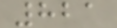821
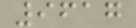9617
